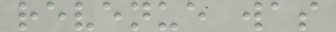revenue was
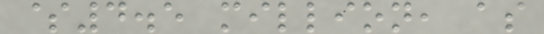$4.5 million, as
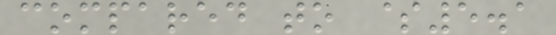compared to $5.1
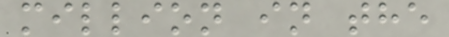million in the
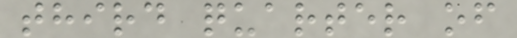third quarter of
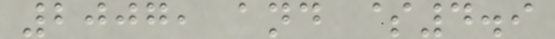2007, and $4.9
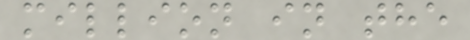million in the
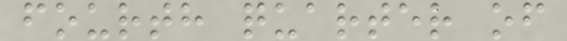fourth quarter of
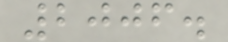2006.
